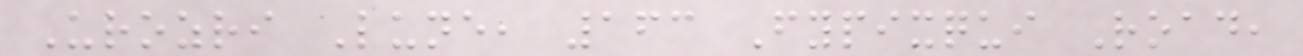Urozri Lune, 163 Fypixqui Road,
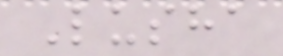Lusha
